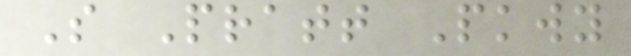S Pratt Pkwy
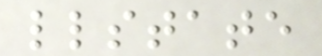llstate
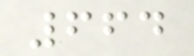664
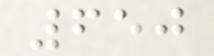650
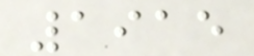1915
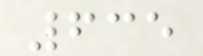635
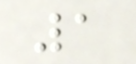1
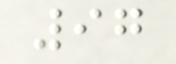97
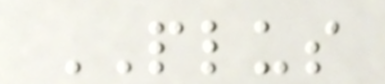PLUS
